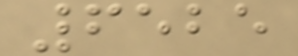6525
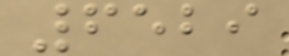6529
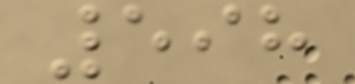598
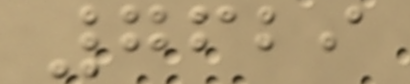7629
